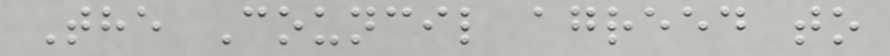The Council agreed to
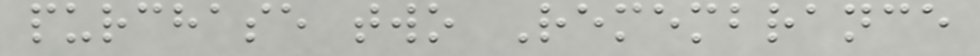purchase two Remembrance
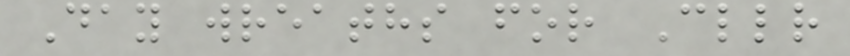Day wreaths for Cllr
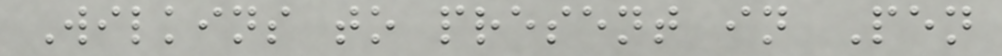Wilkins to present in Pen
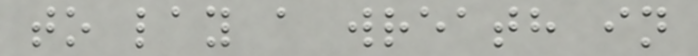to lay a wreath in
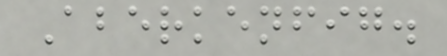Aberkenfig.
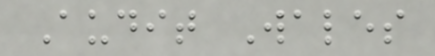Audit Wales
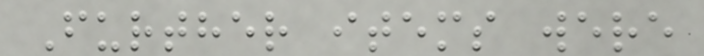Further items were
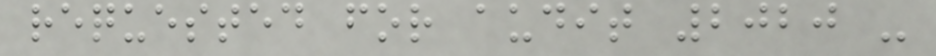requested for audit 2020 -
